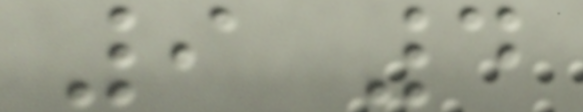9 4
